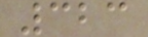323
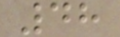48
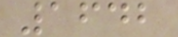1642
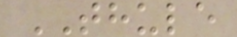THULE
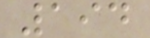194
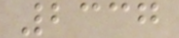2337
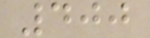400
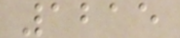1215
